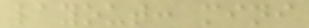layout: mini
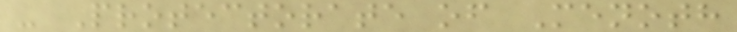- Protectorate of Menoth
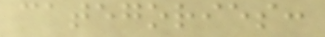categories:
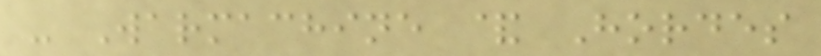- Warmachine & Hordes
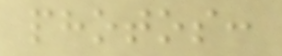photos:
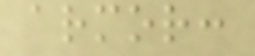armor:
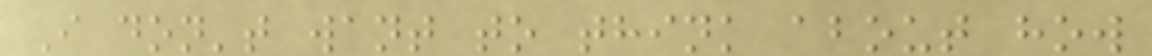I don't want to think about how
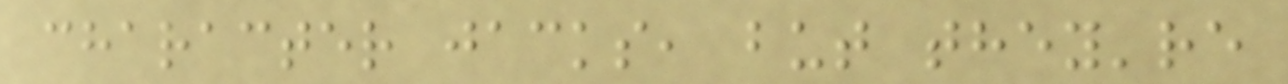character jacks, but they're
